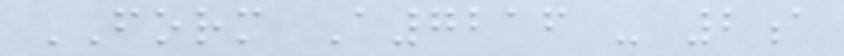FORM A7216 - 2a
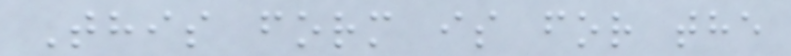This form is for the
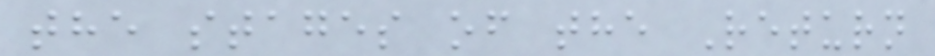the stages of the Return
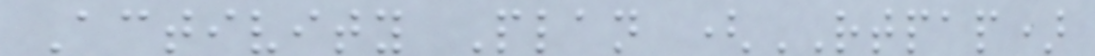Activity Plan (RTPAP)
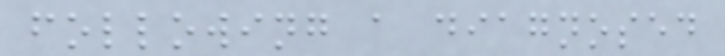following a diagnosed
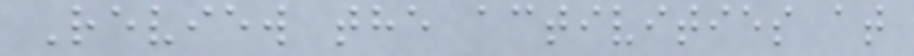Review the activities at
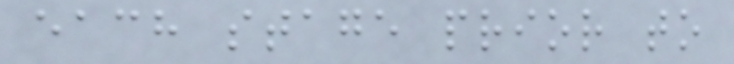each stage prior to
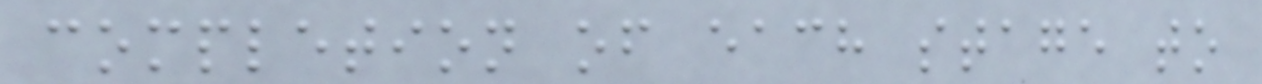completion of each stage to
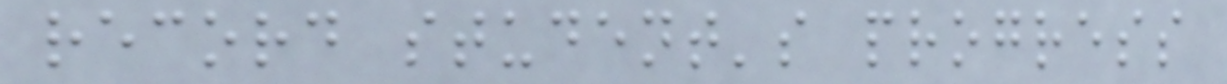record student's progress
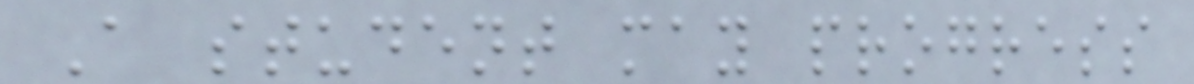A student may progress
